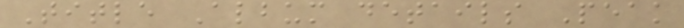Title Album details Peak
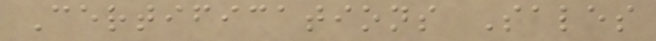Certifications Sales
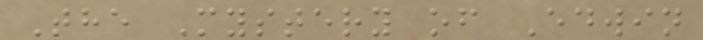The Mystery of Edwin
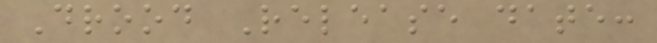Drood Release date:
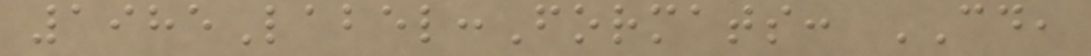1985Label:Formats: CD,
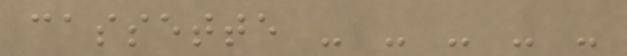cassette - - - - -
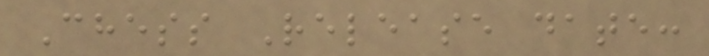Chess Release date:
